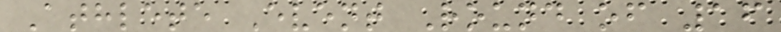Athlete Event Round of 16
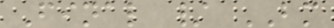Final / BM
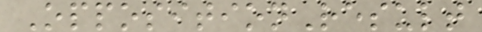OppositionResult
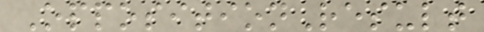OppositionResult
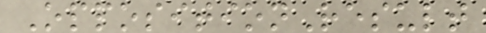OppositionResult
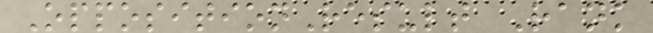OppositionResult Rank
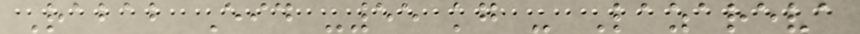Rabab Eid -55 kg - Lazareva
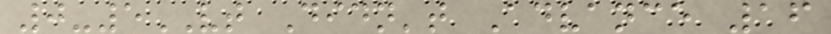0-5VT Didn't Advance 16
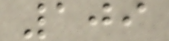109
